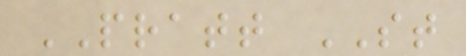PRATT ST
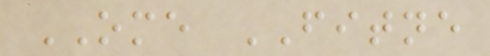OME FITNE
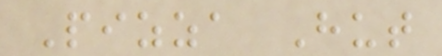Pizza Hut
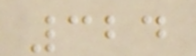324
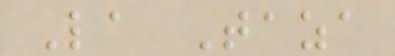La Taza
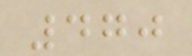470
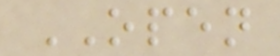OPEN
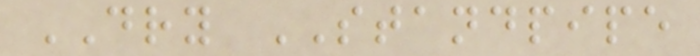DRY STANDPIPE
